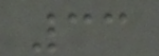33
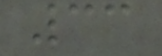33
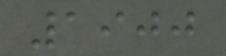1900
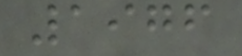1976
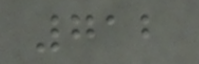712
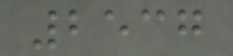2537
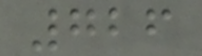726
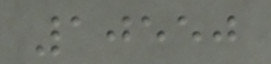10550
